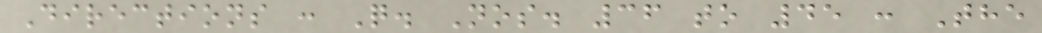Directions : Q. Nos. 36 to 45 : The
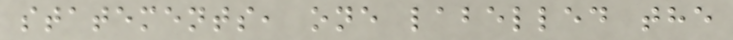statements, one labelled the
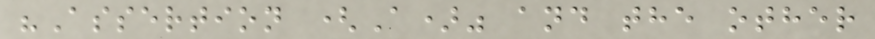"Assertion (A)" and the other
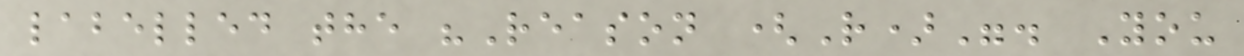labelled the "Reason (R)". You
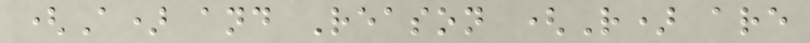(A) and Reason (R) are
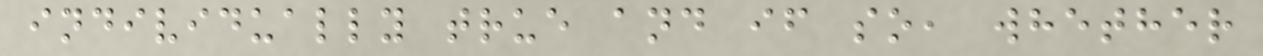individually true and if so, whether
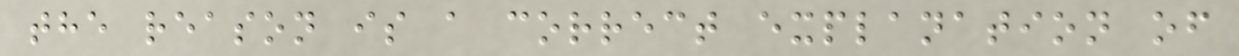the reason is a correct explanation of
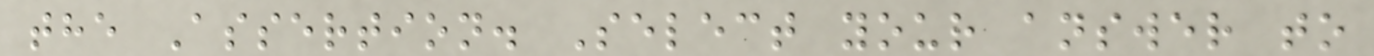the Assertion. Select your answer to
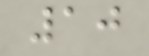10
